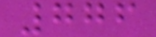776
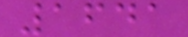1641
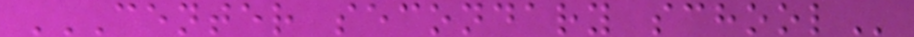CENTER SECONDARY SCHOOL
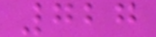727
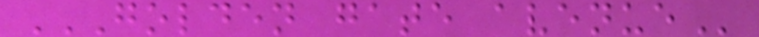GOLDEN GATE AVENUE
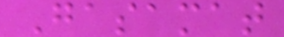Gasamat
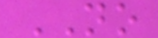NO
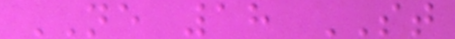NE 18 ST
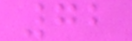72
